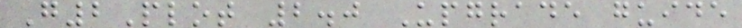G2Plot 2.0 Upgrade guide
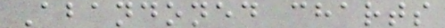Abandoned charts
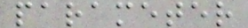parameter
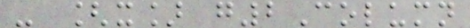- [x] g2Column
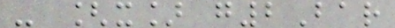- [x] g2Bar
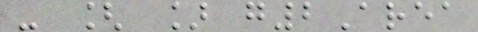- [ ] g2Area
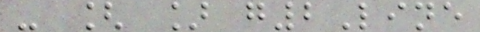- [ ] g2Line
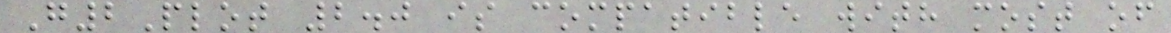G2Plot 2.0 is compatible with most of
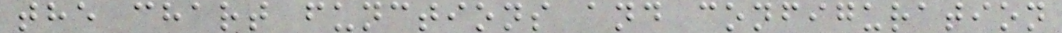the chart functions and configuration
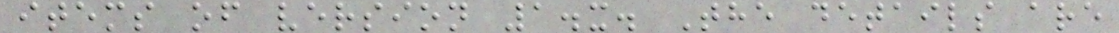items of version 1.x. The details are
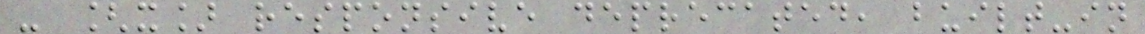- [x] responsive deprecated, built-in
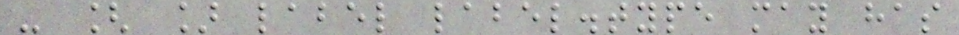- [ ] label label.type may has
